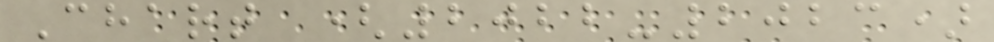Chart (2022-2023)
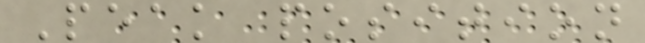Peak position
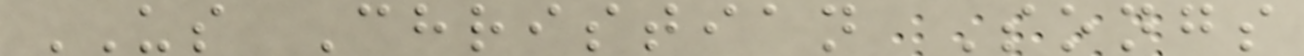US Christian Songs
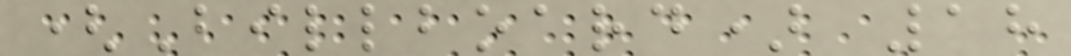(Billboard) 18
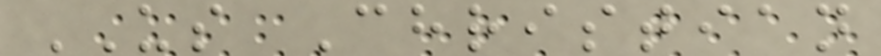US Christian
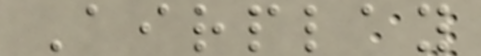Airplay
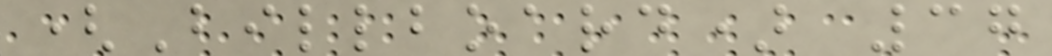(Billboard) 37
